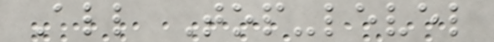All Top-level
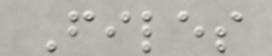Files
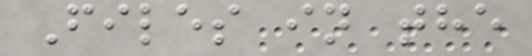Files in the
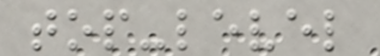top-level
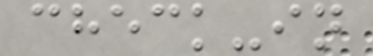check-in
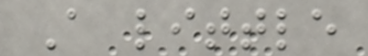A little
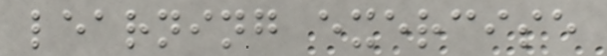learning exercise
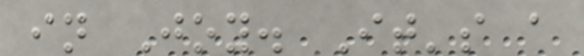in Joy. It's a
